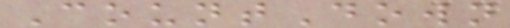CountDown
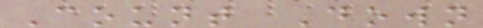Count Down
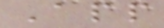App
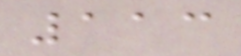113
